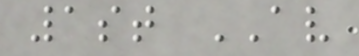1st AV
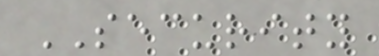SECURITY
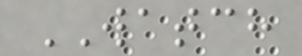WATCH
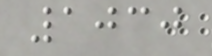1030
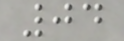04
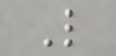L
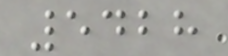5428
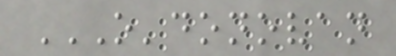O'DONOVAN
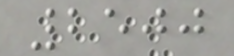2500
